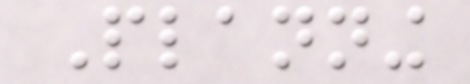Planning
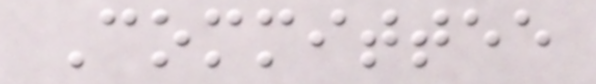Committee
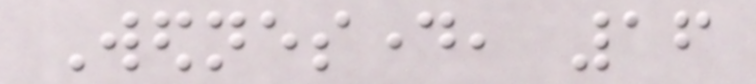Wednesday, 16
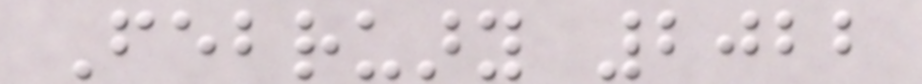February 2022
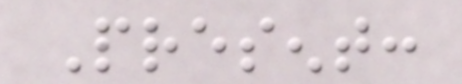Present:
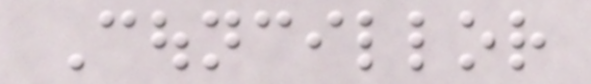Councillor
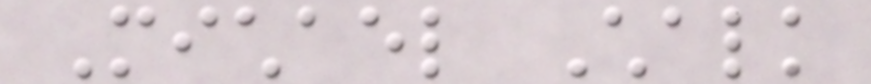Michael Chalk
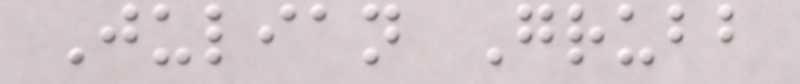Julian Grubb
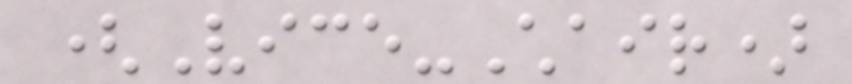(Vice-Chair)
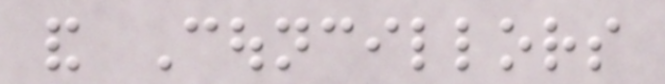and Councillors
